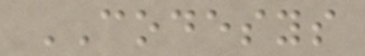CODESYS
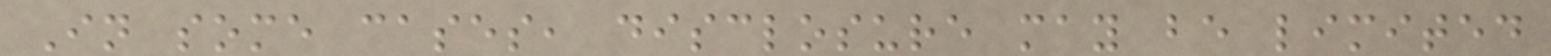In some cases, disclosure may be limited
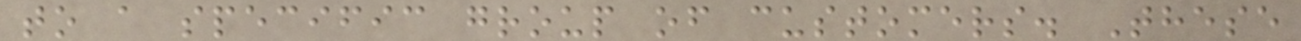to a specific group of customers. These
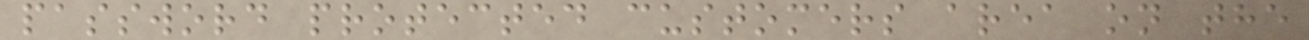password protected customers area on the
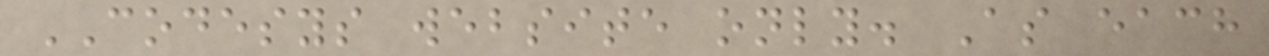CODESYS website only. As each
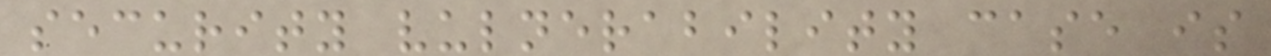security vulnerability case is
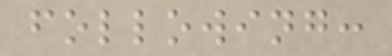following:
